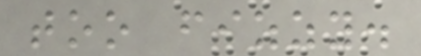too fizzy.
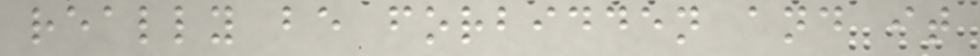really be forbidden and it
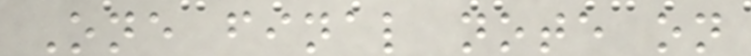One final note on
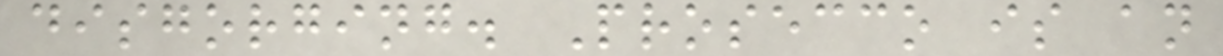disgorging. Prosecco is an
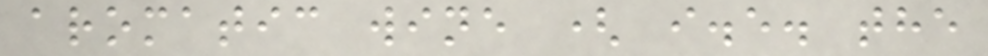aromatic wine ( i.e. the
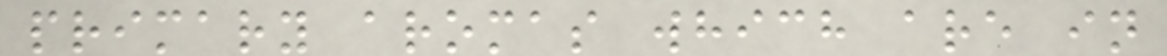primary aromas which are in
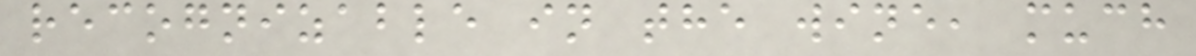recognizable in the wine, much
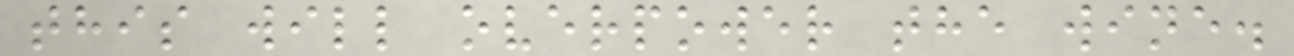this will overpower the wine.
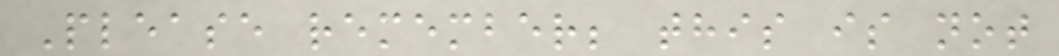Please remember; this is not
